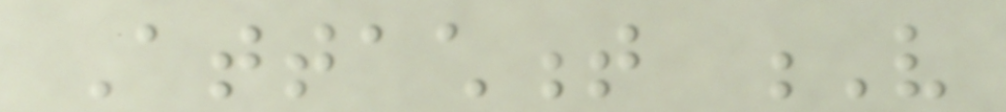Attachment V
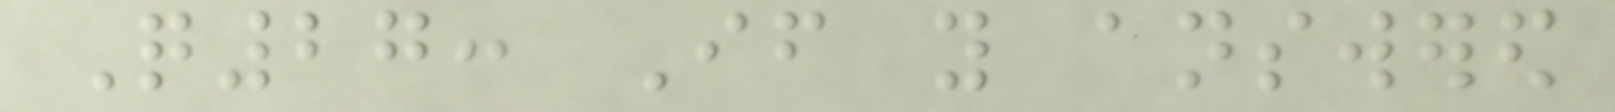Q27: If you answered
